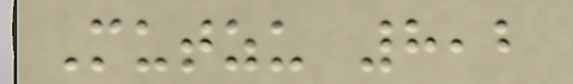Mutzu 8,2
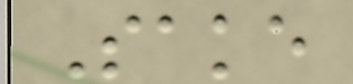Sake
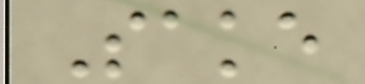Sake
